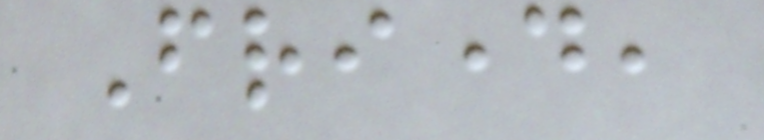Friday,
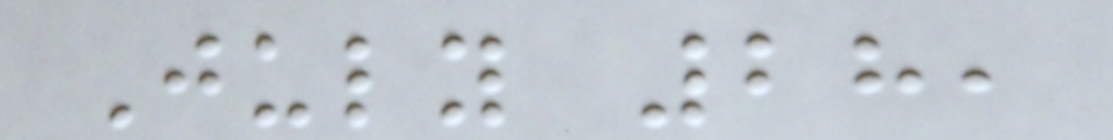July 28,
